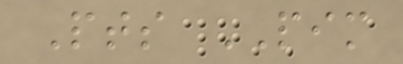Pts PIM
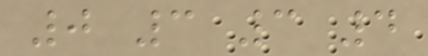0 3 3 4
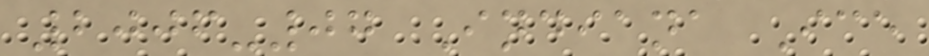2006-07 Indiana Ice
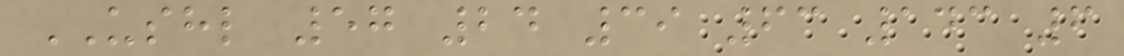USHL 57 24 39 63 143 6
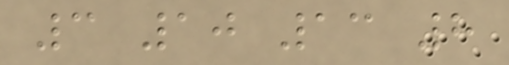3 10 13 8
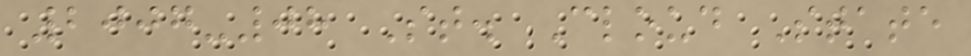2007-08 St. Cloud State
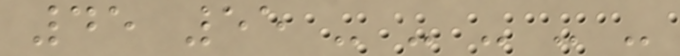45 55 - - - - -
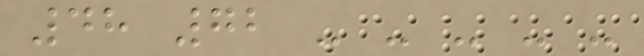48 72 - - - - -
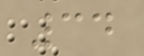34
